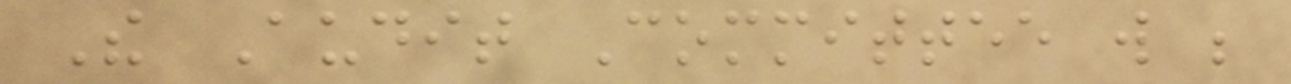The Audit Committee will be
